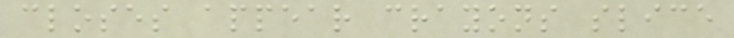closes appear crayons slice
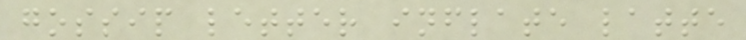gossip letter inflate latte
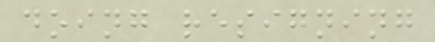doing resigning
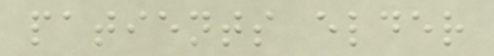patients elder
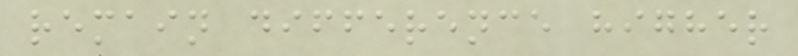remain difference higher
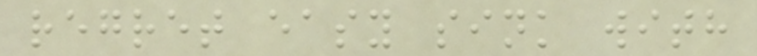regret easy sink with
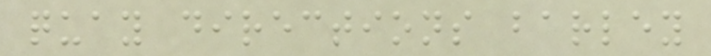quay directions barley
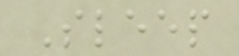Sleep
